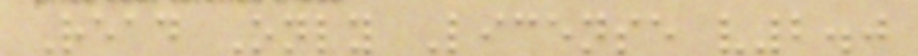Read Only License v2.0
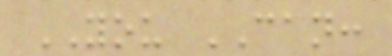YOU CAN:
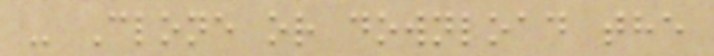- Clone or download the
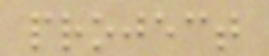project
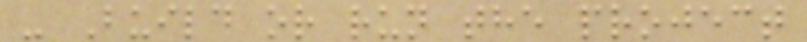- Build or run the project
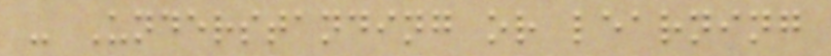- Understanding or learning
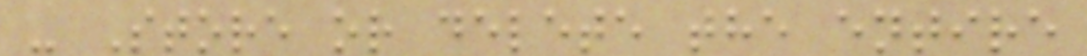- Store or delete the entire
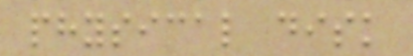physical disk
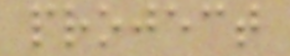project
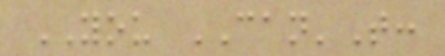YOU CAN'T:
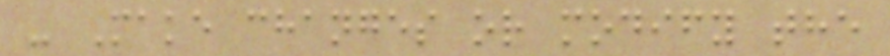- Make changes or modify the
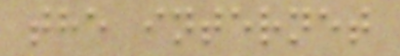the internet
